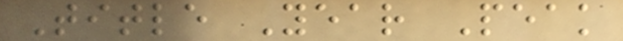Title Year Peak
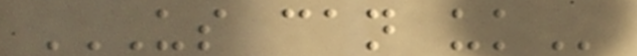US CAN UK
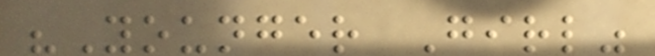"Younger Girl"
